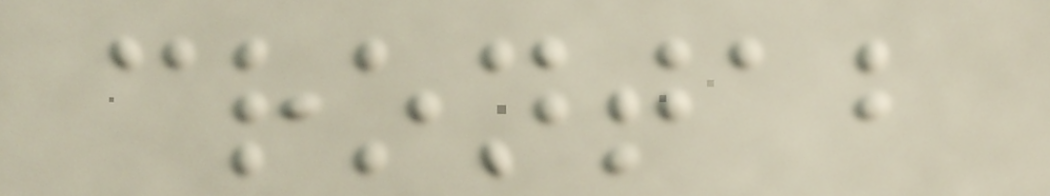crontab
